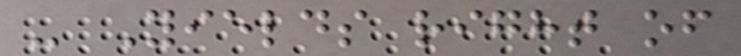- Yields right of
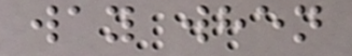way when
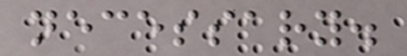necessary.
